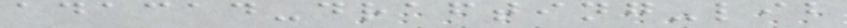adacad-drafting-lib
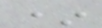*
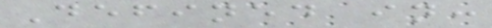Defined in:
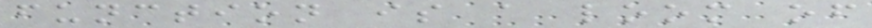function is a loom of
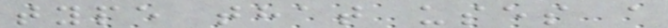type that uses a
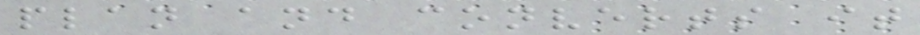plan and converts it
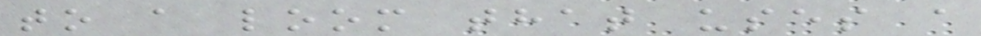to a loom that uses a
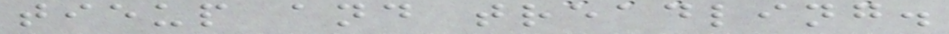tieup and treadling.
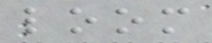loom
